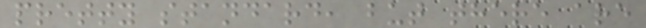pretty standard, but there are
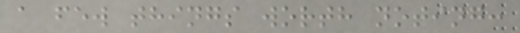a few things worth noting:
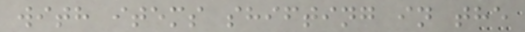with items shifting in the
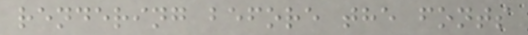rendering before the fonts
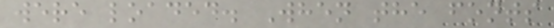were loaded. When the fonts
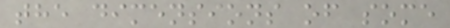the dimensions of some
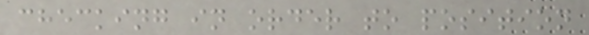checking in order to position
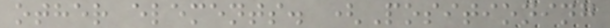other elements. (Positioning
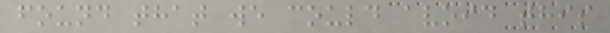found that we could avoid this
